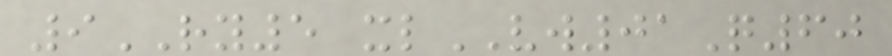9RY5 xlVW01Q60
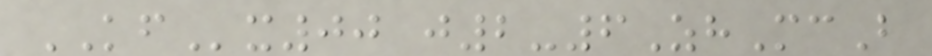KFx00 j2-6ZhMcB
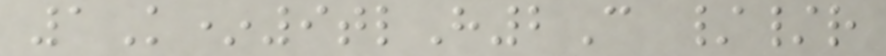1K*9tlH2C //r
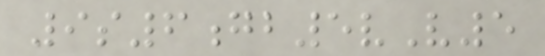9s6gb5vV5
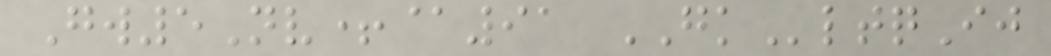Gw5Nv+@91 GKltqIj
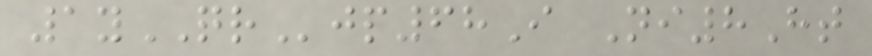1yQRjp68I Ni8Ht
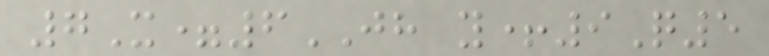7X=6JH y+9Q5
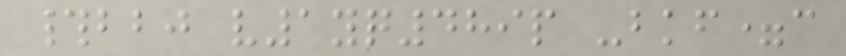#bbj v1yq489p -bkf=c
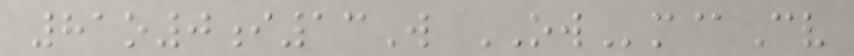81o0i13W OWm@Cv
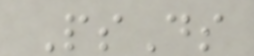PsDs
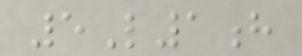5L1h
